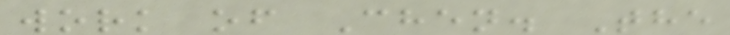work of Chen. The
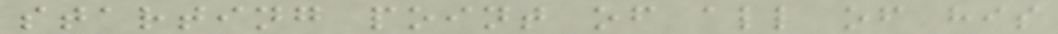starting point of all of his
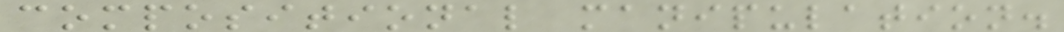compositional manipulation.
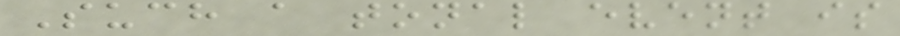Such a tonal event is
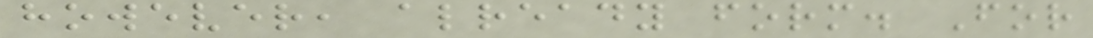however, already form. For
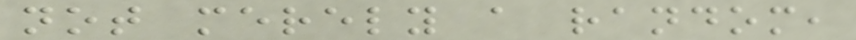not merely a random,
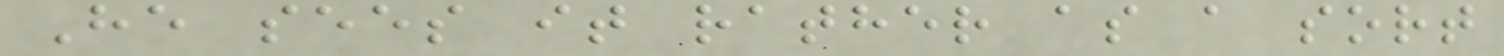He sees it rather as a sort
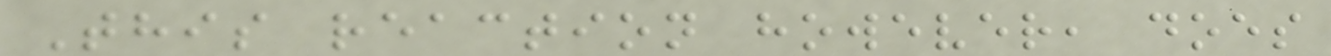This reaction however, does
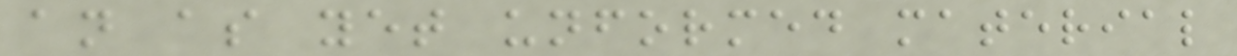an as yet unformed material
